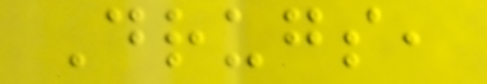Drugs,
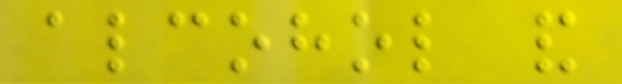alcohol and
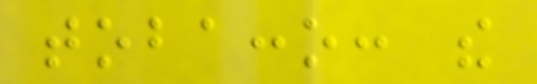tobacco: the
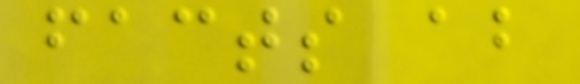facts about
